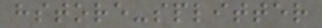hstore-splitter
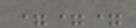===
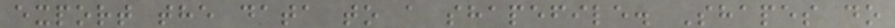export the data to a shapefile. Shapes do
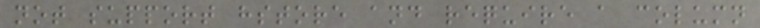not support hstore and require a column
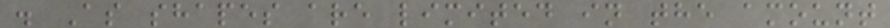. As shapes are limited in the amount
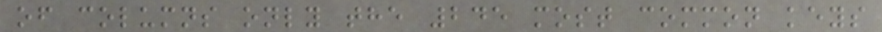of columns only the 245 most common keys
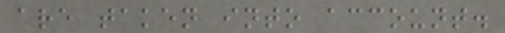are taken into account.
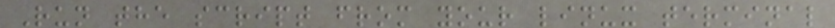Run the script from your linux terminal
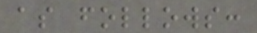as follows:
